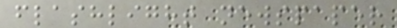flashlight newspaper
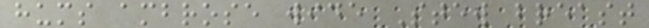hums ambrose wide Stew breast
